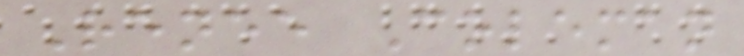Renee Coleman
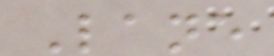Lane
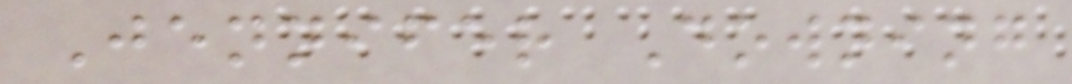Jennifer Downing
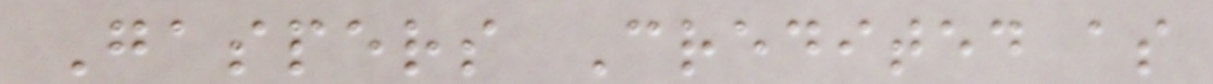Gaspers Credited as
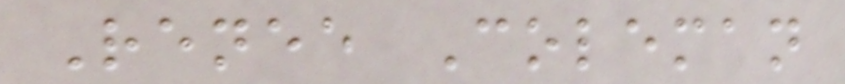Renee Coleman
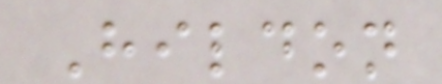Hildon
